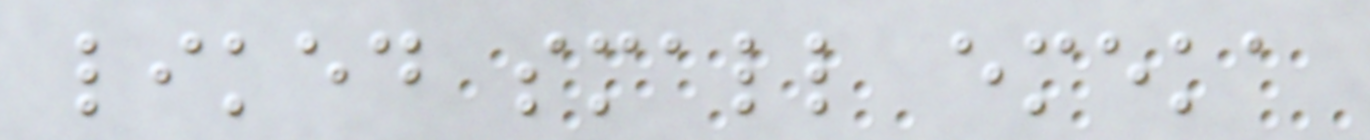liked small emeka
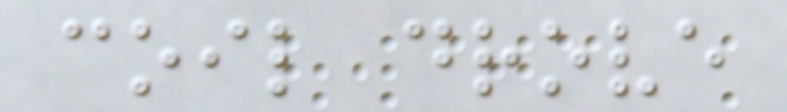coil drove
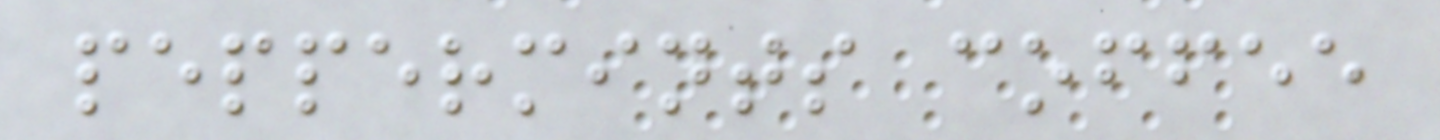peppermints coffee
